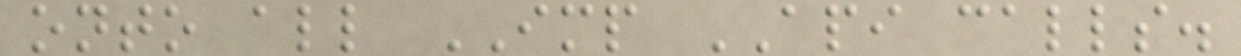onto all IMP API calls.
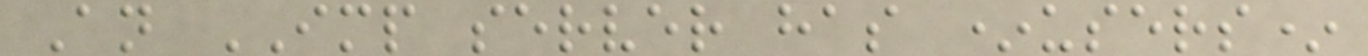An IMP server has *users*
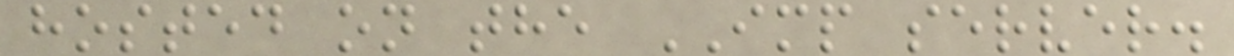hosted on the IMP server.
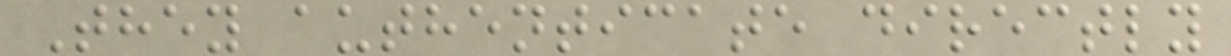They authenticate directly
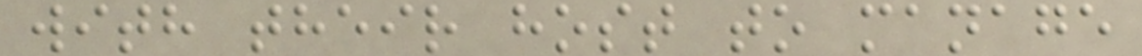with their host to manage
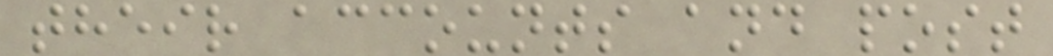their accounts and post
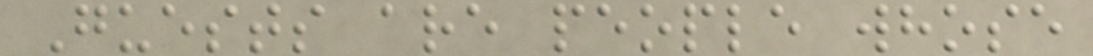Guests are people whose
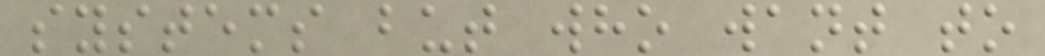systems but who want to
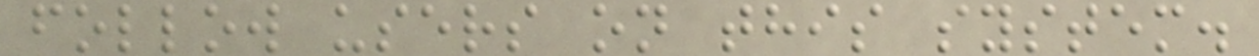follow users on this system.
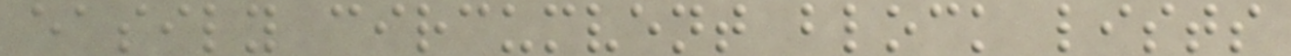easily circumvent block lists
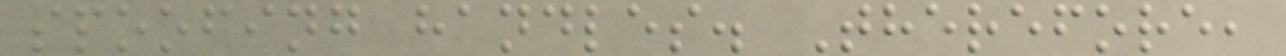spoofing handles. Therefore,
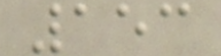153
